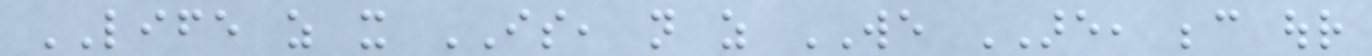LIFE as it IS, not as WE ARE, because our
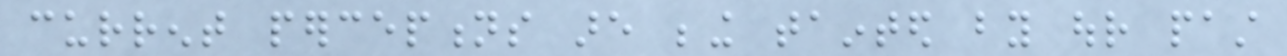current perceptions are being tainted by our past
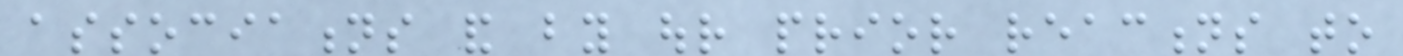associations and by our prior reactions to
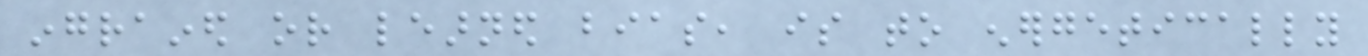ingrained or learned bias, is to energetically
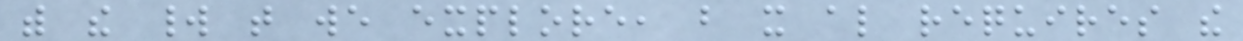with the world that we explore, but it also requires the
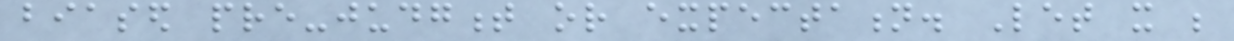biased pre-judgment or expectation. Let it be
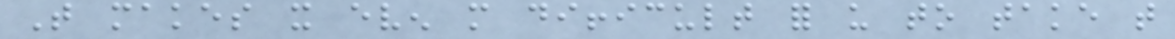That makes it even more difficult for us to take that
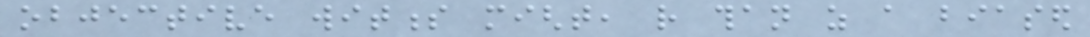objective witness might, rather than as a biased
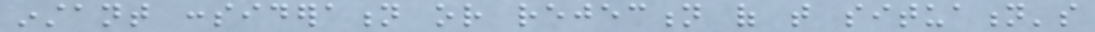instant consideration or rejection of that situation's
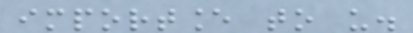importance to us.
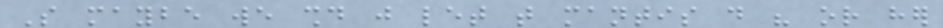So maybe we should just let that mantis do his or her
